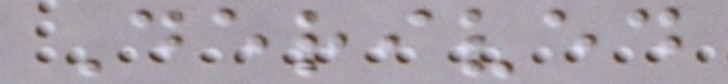Derived
